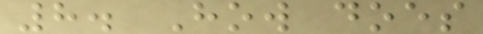8. How does
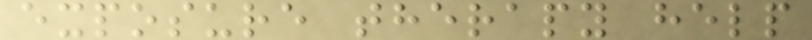exposure therapy help
